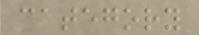category
